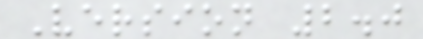Version 2.0
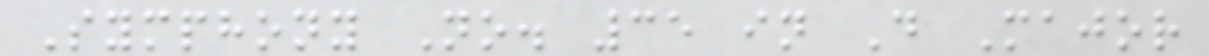Symphony No. 35 in D Major
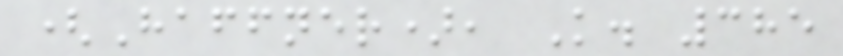(Haffner), K. 385
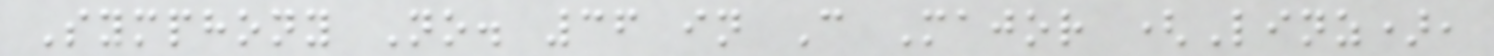Symphony No. 36 in C Major (Linz),
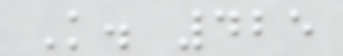K. 425
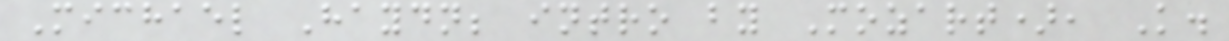Michael Haydn; intro by Mozart), K.
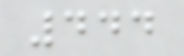444
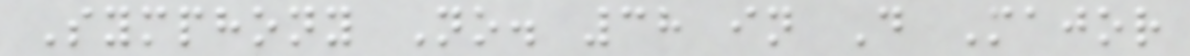Symphony No. 38 in D Major
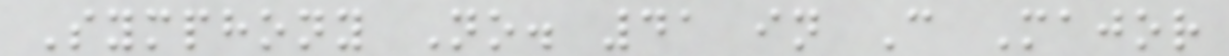Symphony No. 41 in C Major
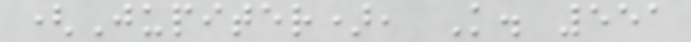(Jupiter), K. 551
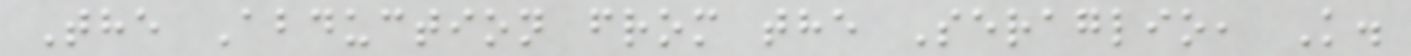The Abduction from the Seraglio, K.
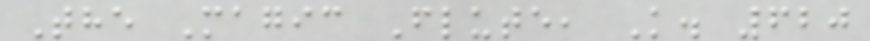The Magic Flute, K. 620
